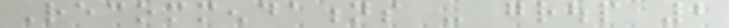Recommendations - group 2
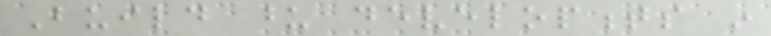Build upon developments in
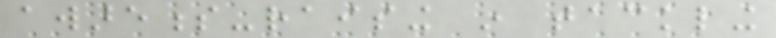awareness-raising in tackling
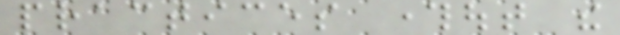practices throughout the
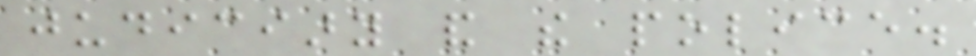judiciary and the police.
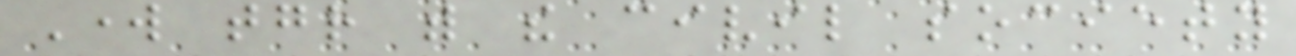Work together with the civil society
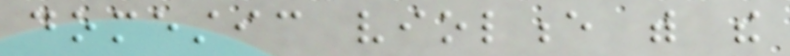domestic violence with the
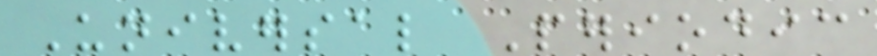Universal Periodic
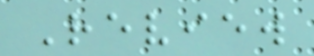Review
